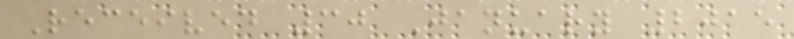Received 30 January 2015
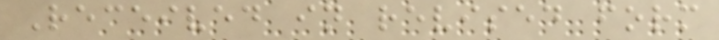Received in revised form
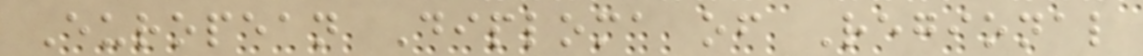European Diploma of Regional
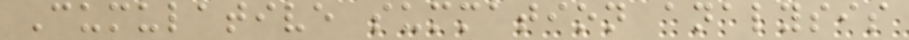Cumulative summation analysis
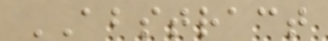ABSTRACT
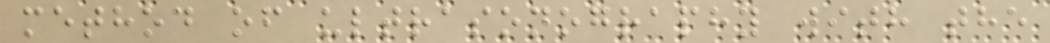method of ultrasonography with the
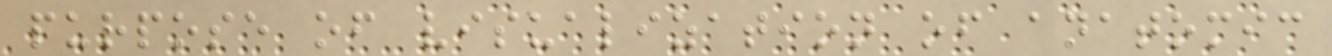purpose of visualization of anatomic
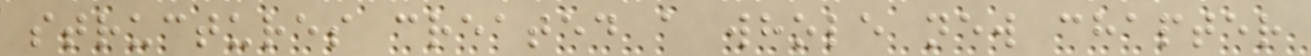structures created a whole new chapter
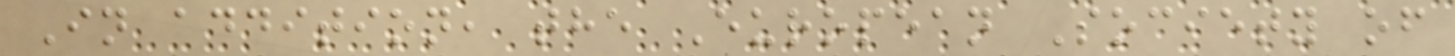In addition, the European Society of
